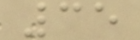35
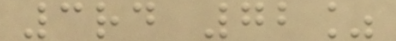3rd 72%
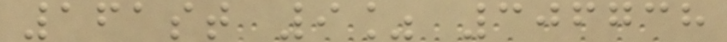161st 9% 306738
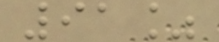91%
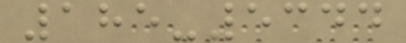185-5344
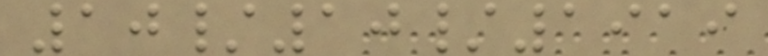10/10/1919
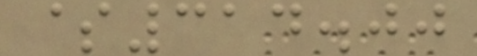$314.00
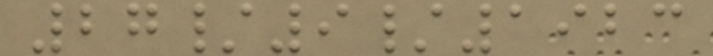27/9/1923
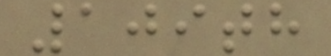109th
